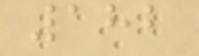182
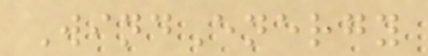WindEnergy
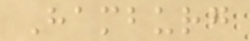Hamburg
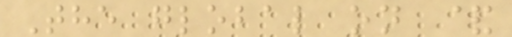The global on &
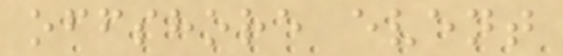offshore event
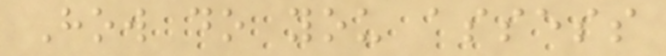How do you assess
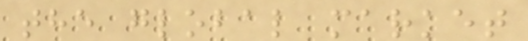the global market
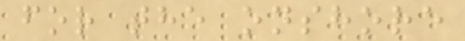for the onshore
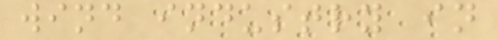wind industry in
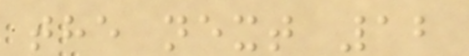the next 12
